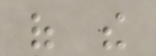of the
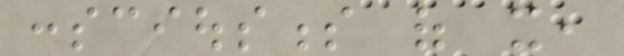consciousness of it,
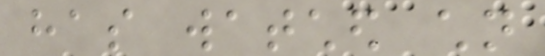has watched children
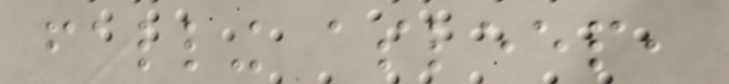falling asleep,
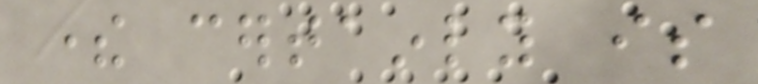there certainly is
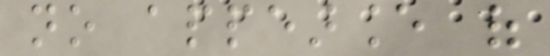no appearance of
